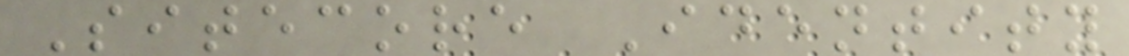Sitecore Identity
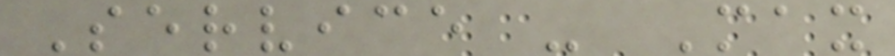Service - Max
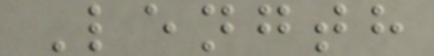Length
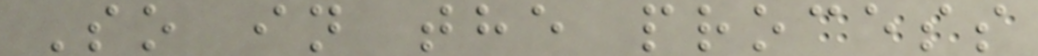So in the process
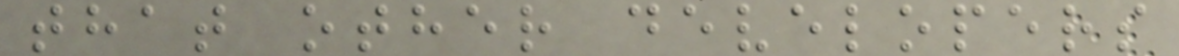that other developers
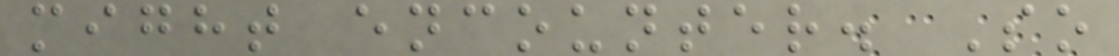might encounter. So
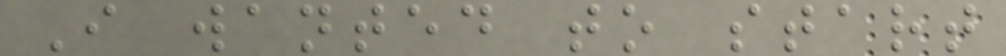I wanted to start
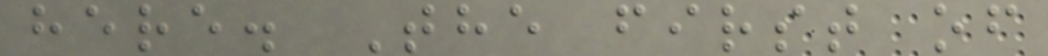here. The first of
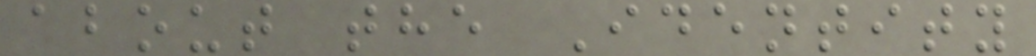about the Identity
